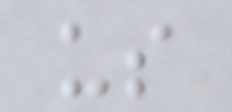us
